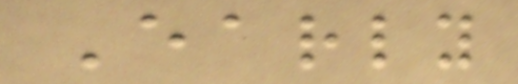Early
